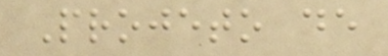Projeto de
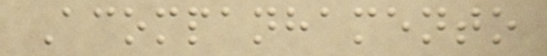Acompanhamento
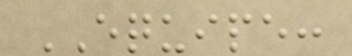EQUIPE:
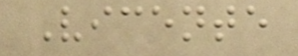Vicente
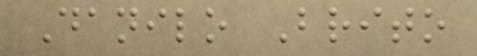Danilo Brito
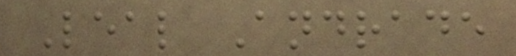Leal Andrade
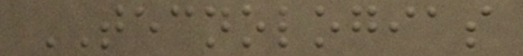TECNOLOGIAS
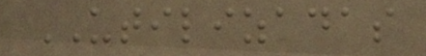UTILIZADAS
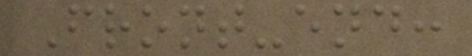Front-end:
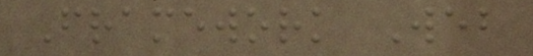Framework Web
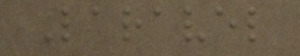Laravel
